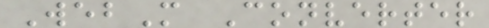WebM Converter
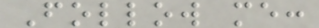Follow me:
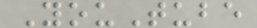YouTube
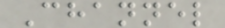Channel
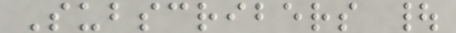Subscribers |
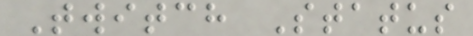Twitch Status
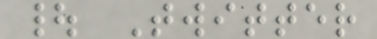| Twitter
